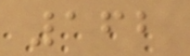162
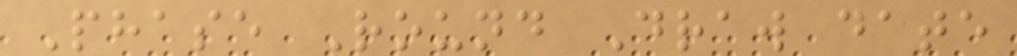Phase Round Draw date
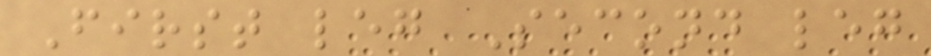First leg Second leg
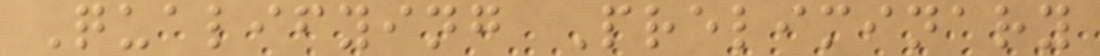Qualifying Preliminary
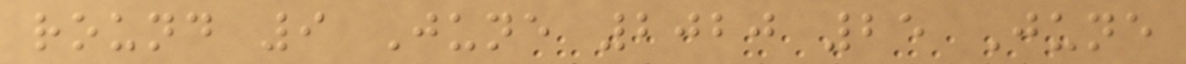round 9 June 2020 25 June
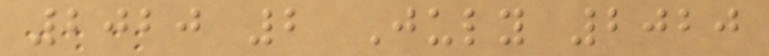2020 2 July 2020
